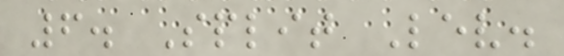6. Split Lev.
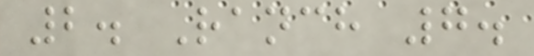2. Ranch 7.
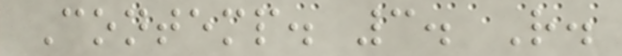Contemp. 3. R.
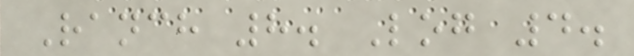Ranch 8. Log 4.
